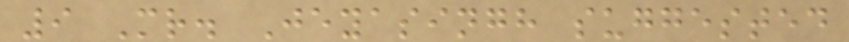9 Mr. Jeyasingh suggested
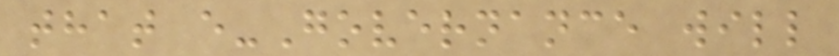that e-Governance will
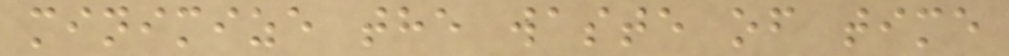minimize the waste of time
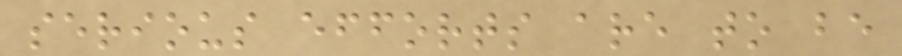serious efforts are to be
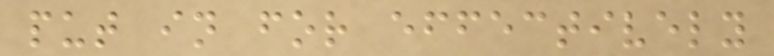put in for effectively
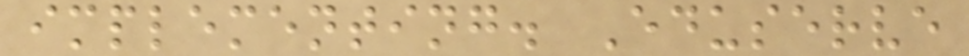implementing. Eduserve
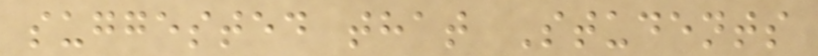suggested that Students
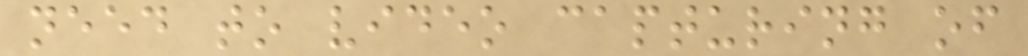need to video capturing of
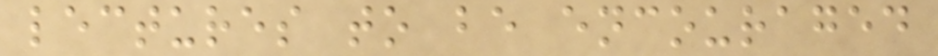lectures to be encouraged
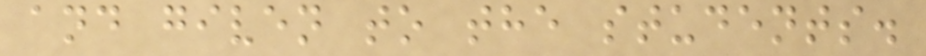and given to the students.
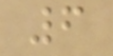6
